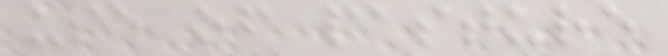use of pasture
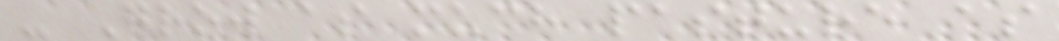- Grow as much pasture as
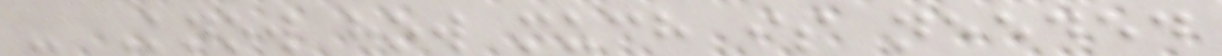- Know how much is needed
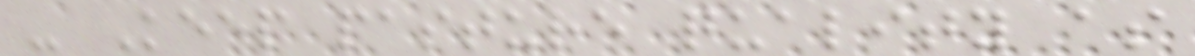- Keep pasture quality as
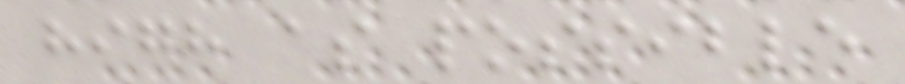high as possible
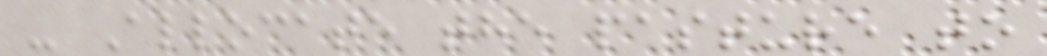- Allocate the pasture to
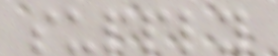supply
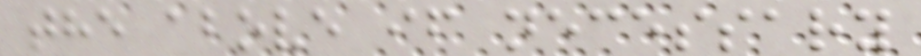the above if necessary
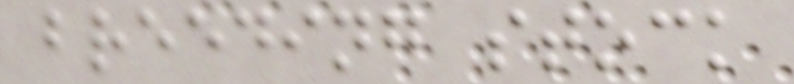breeding stock
